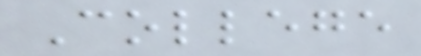College
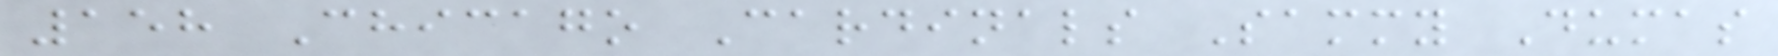158 Chicago Cardinals Sammy Dumas
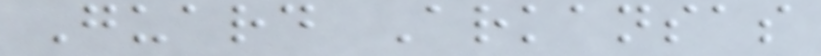Guard Arkansas
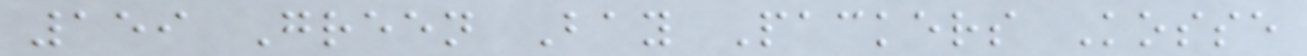159 Green Bay Packers Kosse
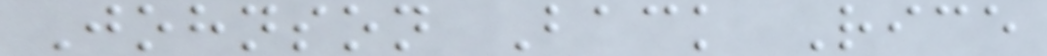Johnson Back Rice
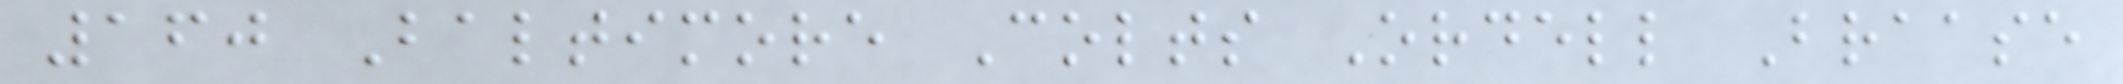160 Baltimore Colts Ordell Braase
